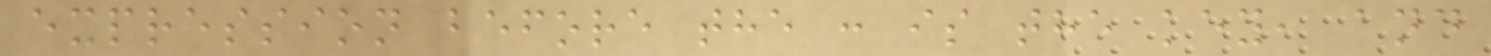expression before the : is the key, and
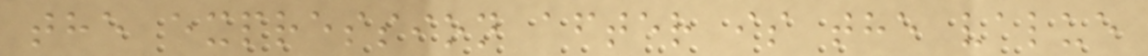the expression after is the value
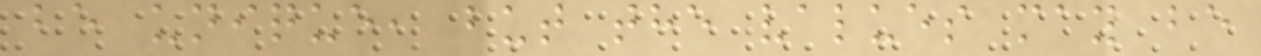be unique, but the values may be
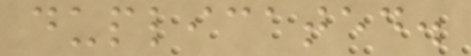duplicated.
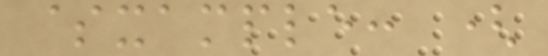$xample: (
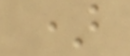)
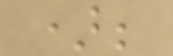);
